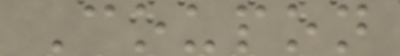Coupon
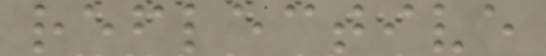reflective
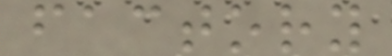factory
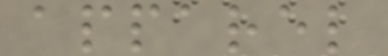apparel
